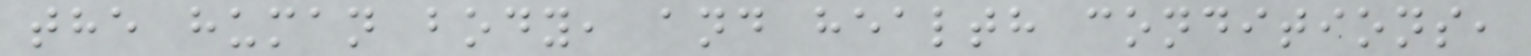the human body, and health conditions,
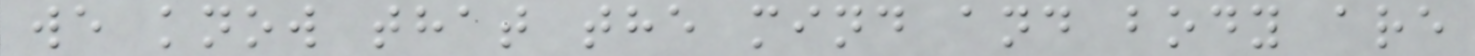we know that the mind and body are
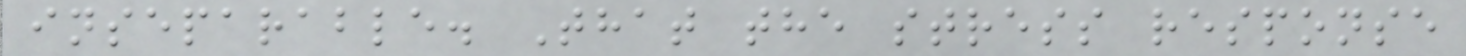inseparable. That the stress response
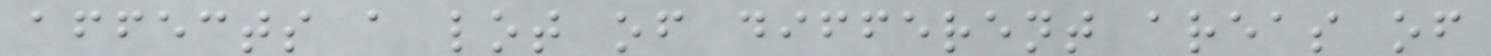affects a lot of different areas of
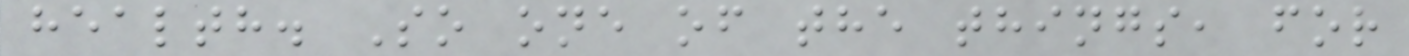health. So one of the things, for
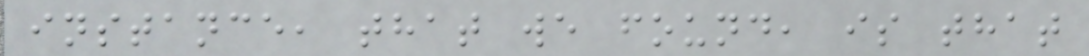instance, that we found, is that
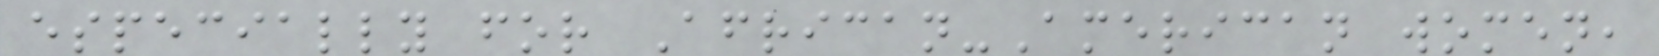especially for African-American women,
